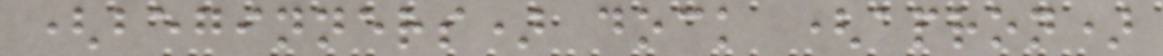(beginners) dock (apron)
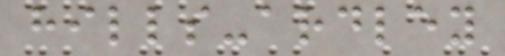hills-ardley
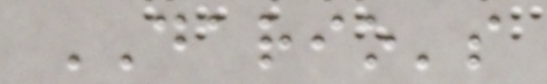DARIO's
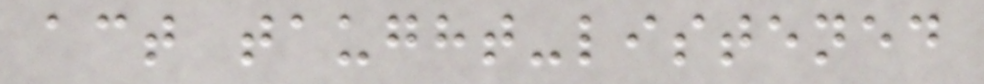act taught-listened
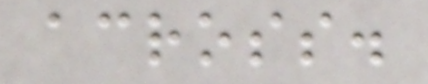across.
